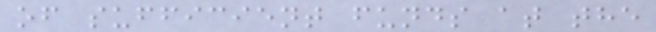of sufficient funds at the
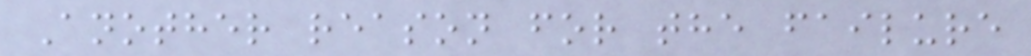Another reason for the failure
